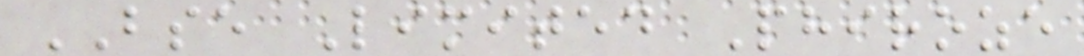BSE Limited Phiroze
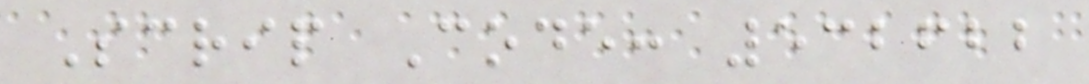Scrip Code: 532622
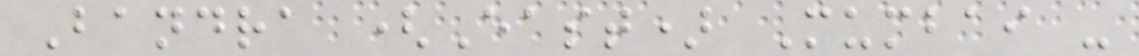Bandra (East) Mumbai -
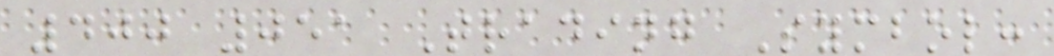400 051 Trading Symbol:
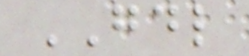GDL
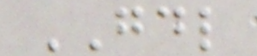GDL
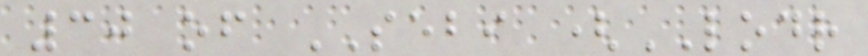30 of SEBI (LODR
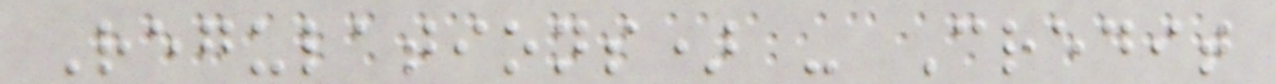Regulations) - Credit
